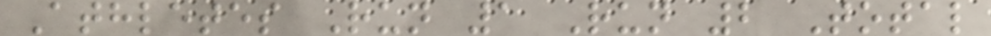Athletes Run 1 Run 2 Total
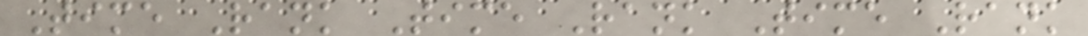Time Rank Time Rank Time Rank
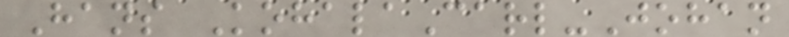Hans KohalaCarl-Johan
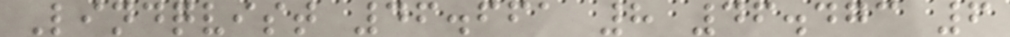Lindqvist 46.661 8 46.473 6
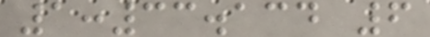1:33.134 6
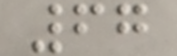67
